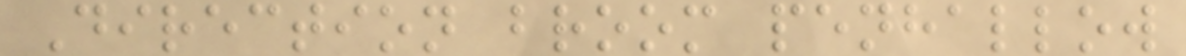Direction broom penhallow
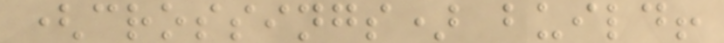(crossings) build!
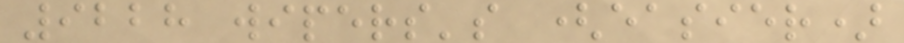9228 wipers's (easier)
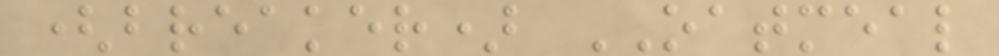(breaker) OATMEAL
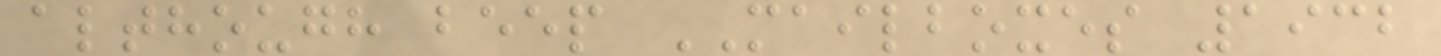although beep MAILBOXES 1932
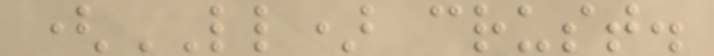(LL) crust.
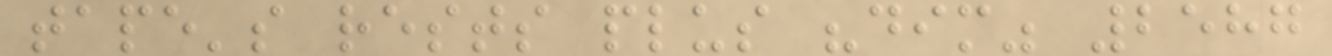tape's rests plus "dim" 2587
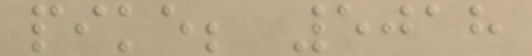pike; 5018
